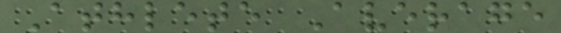Athlete Average
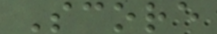Score
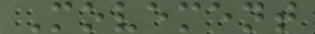Movement
